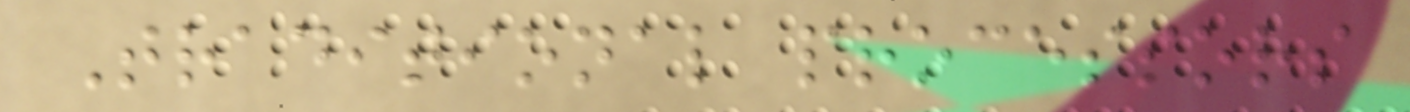Traditional processors
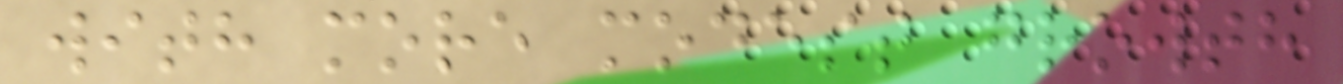with more modest growth
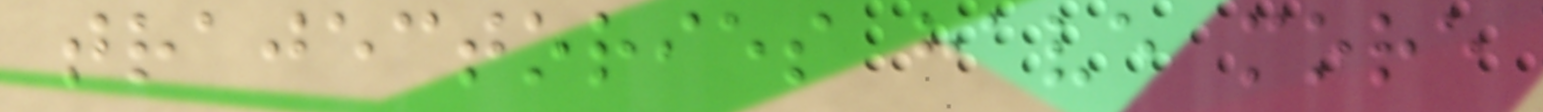trajectories have more
